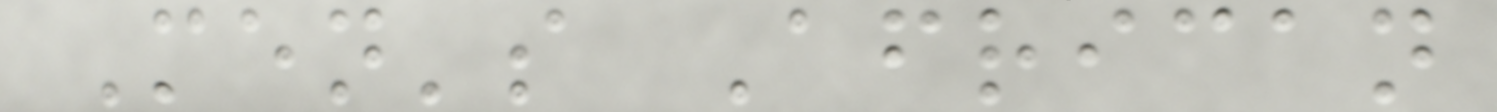Men's African
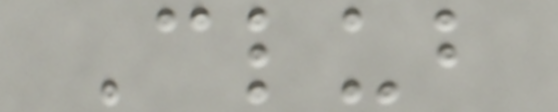Club
